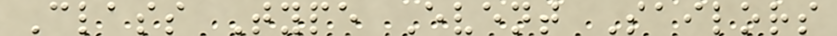Class Type Event Sailors
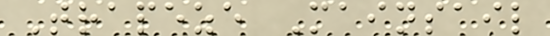Trapeze Mainsail
